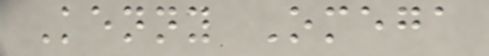Kenny Omega
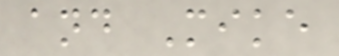and Mike
